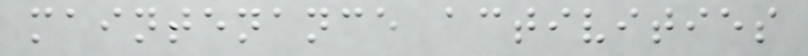maintenance activities
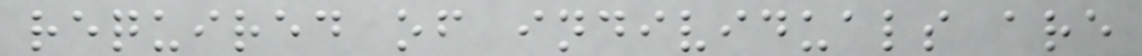required of individuals are
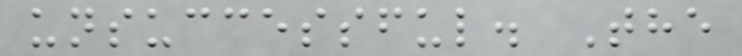unsuccessful. The
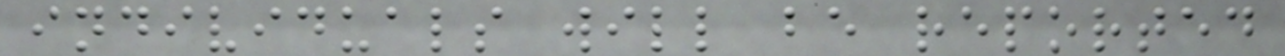individuals will be reported
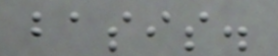basis.
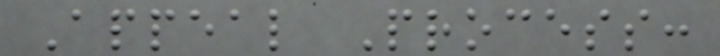Appeal Process:
